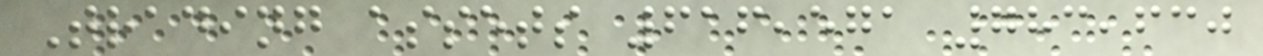Trading assets 616,571 783,630
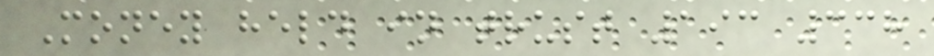Money held in trust 193 338
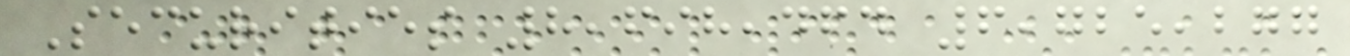Securities 8,698,464 6,725,277
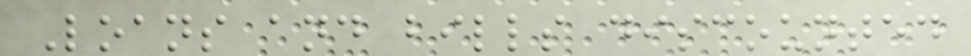Loans and bills discounted
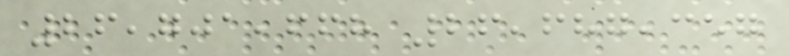26,701,668 26,687,357
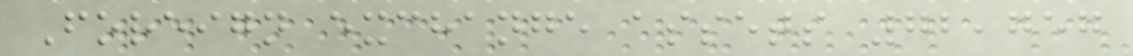Foreign exchange assets 72,757
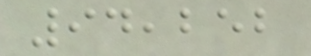94,252
